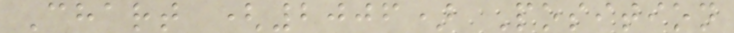Chart (2006) Position
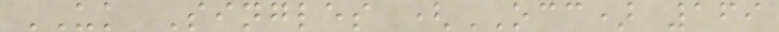UK Singles (OCC) 169
